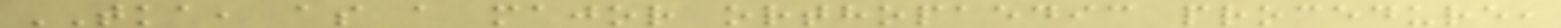TKA, as a major orthopaedic procedure,
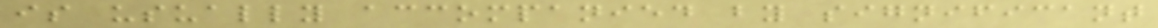is usually accompanied by significant
